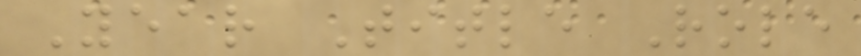Year Title Role
